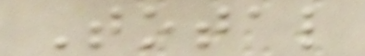Total
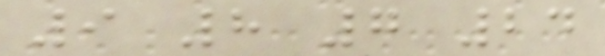9 8 7 24
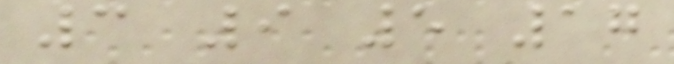3 9 5 17
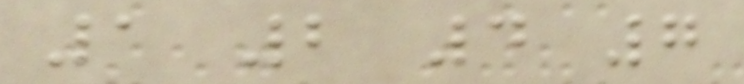1 2 4 7
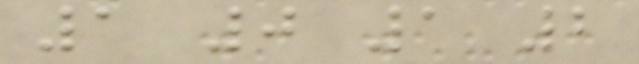1 0 1 2
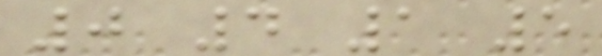0 4 1 5
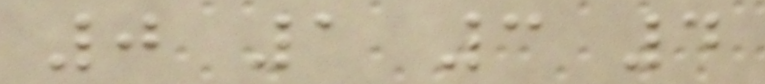0 1 3 4
